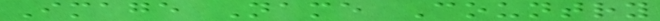Image Name Country
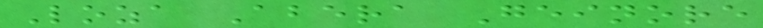Loza Abera Geinore
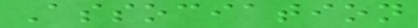Association
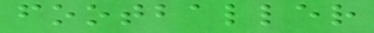footballer
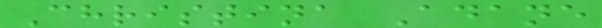Christina Adane
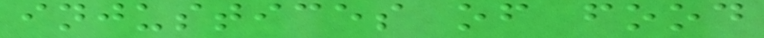injustices of food
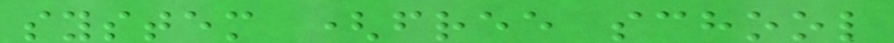system (free school
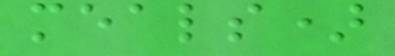meals)
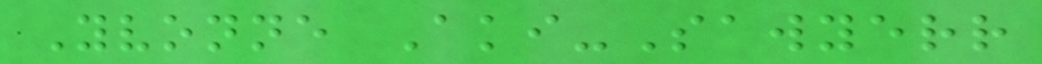Yvonne Aki-Sawyerr
